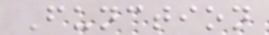Function
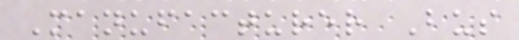Manufacturer Bus
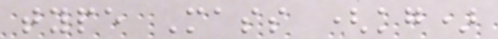type Mass (kg)
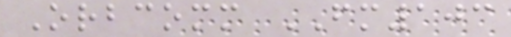Orbcomm FM103
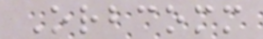Orbcomm
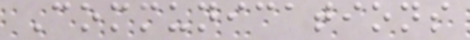Communications
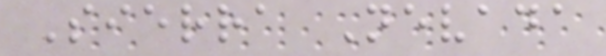Sierra Nevada
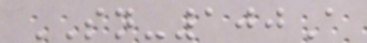SN-100A
